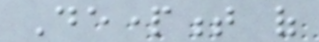Department of
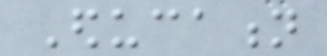Education
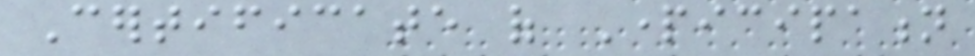Certificate of Participation
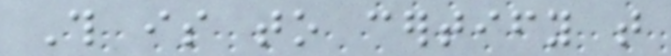This is to certify that
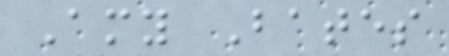Amy Bates
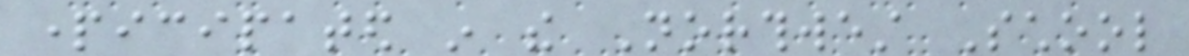participated in the Northwest School
